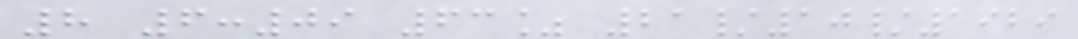8 6:09 63% 21/10/1929
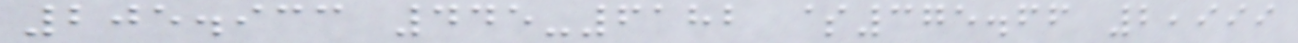205.933 445-6182 $375.66 2,999
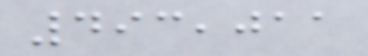493,011
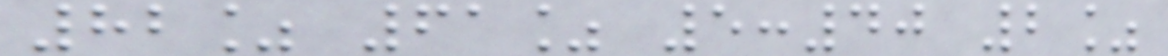82% 61% 5:40 2%
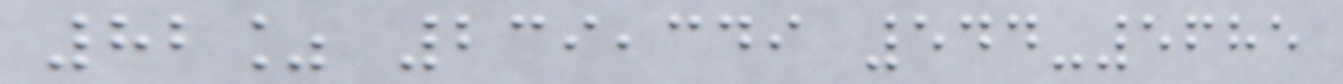82% 239,349 544-5685
